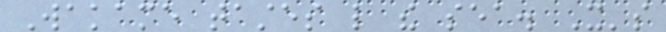Wakame tastes like the sea. It's
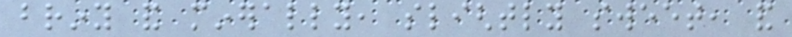briny and minerally, slightly sweet, and
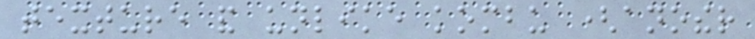texture and unlike kombu (another
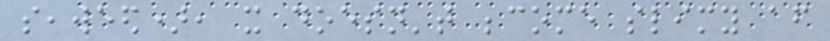seaweed), it doesn't become slimy after
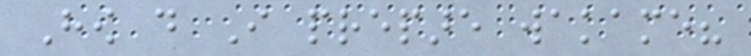How do I prepare wakame?
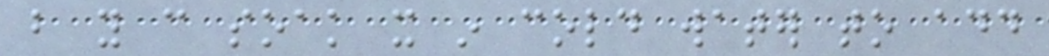but you can soak it in cold water to add
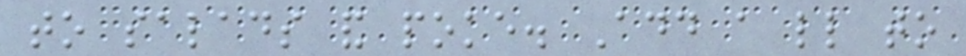to salads and poke. Add a little to
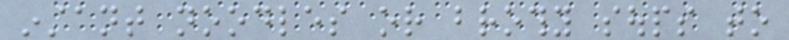instant noodles or brothy soups to
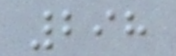298
